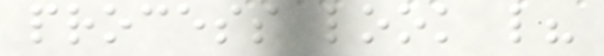process look like?
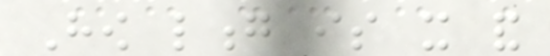How long is it and
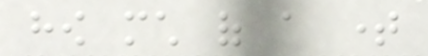how much of a time
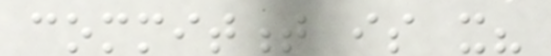commitment is it?
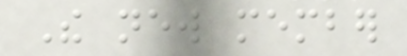The new member
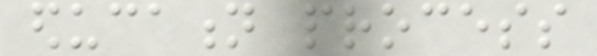education process
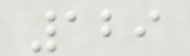129
